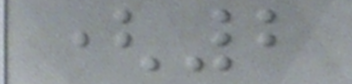(2
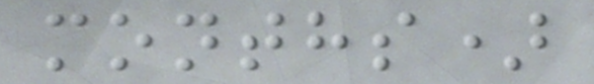months)
